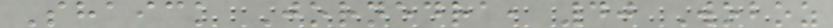Shaick Jornedra, 40 Woboz
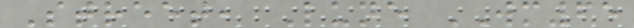Street, Lune WM65
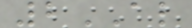2AL
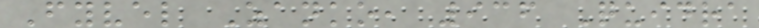Fyvel Zanko, 936 Quidra
